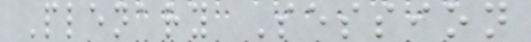Plenary Session
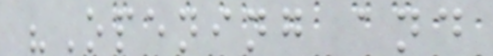"Opening and
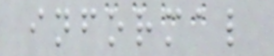informal
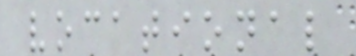vocational
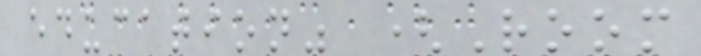education" (Room
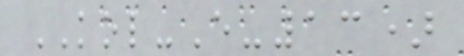KOL-E-13)
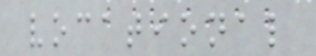vocational
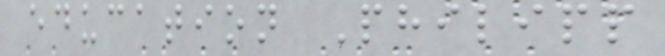education Philipp
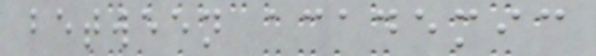between academic
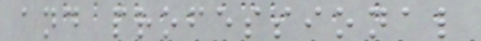and professional
